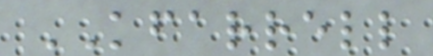KFARRELL
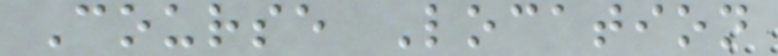Course Location
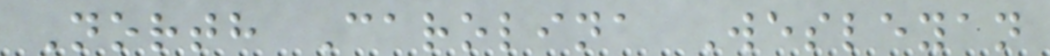North Carolina Wesleyan
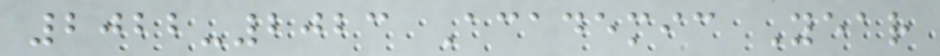2022-2023 Academic Year
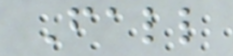Fall
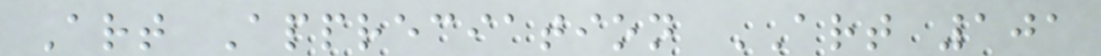Art Appreciation ART 101
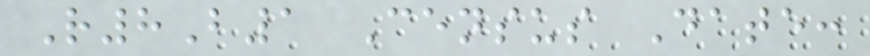R8B1 Census Date:
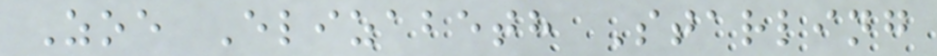Zoe Elizabeth Starling
